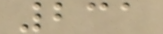231
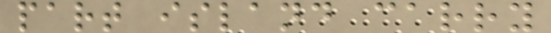part island carry
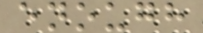enough
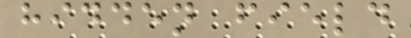hidden field
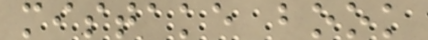mistake book
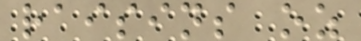raisins oz
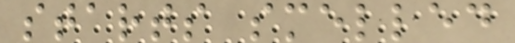starts smelled
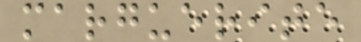marguerite
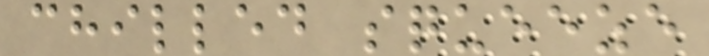chilled squeeze
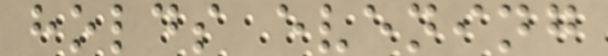holds evening
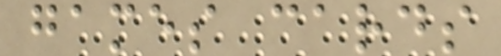games cards
